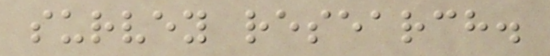survey research.
